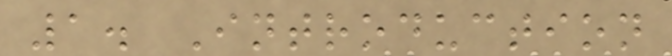1. Introduction
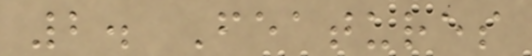2. Features
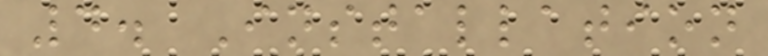4. Installation
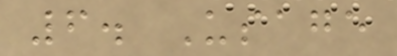6. Usage
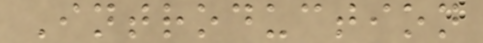Introduction
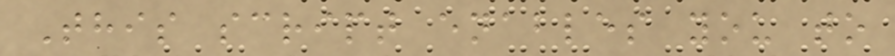This script enables you to
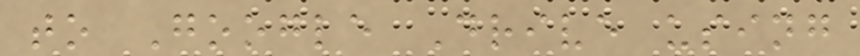to Google Drive using
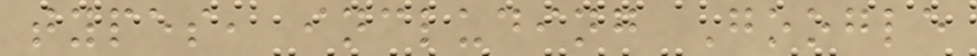types, including Google
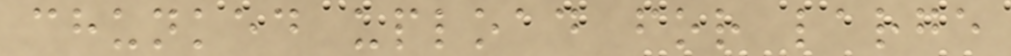chunked upload for large
